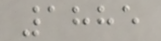1885
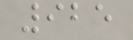925
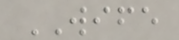WIFE
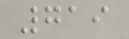719
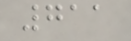711
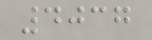4037
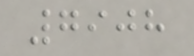7908
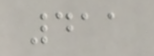411
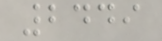2449
